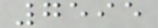7595
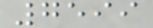7599
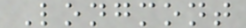Longmont
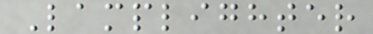Lamplighter
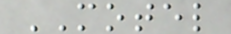MOTEL
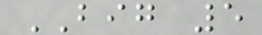BIG 5
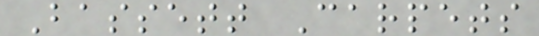Bassett Carpets
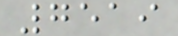7519
